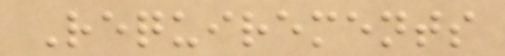Requirements
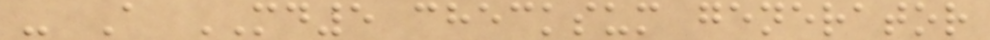- A MD5 checksum generator
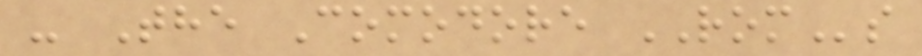- The Comodore ROMs
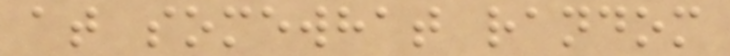at somewhat random
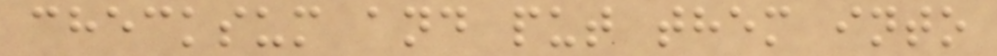checksum and put them into
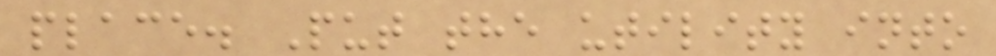place. Put the utility into
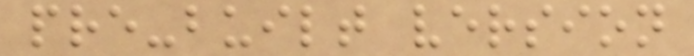pre-built version
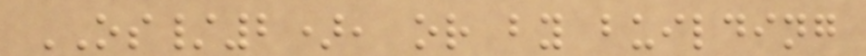OS/2), or by building
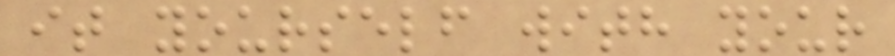it yourself with your
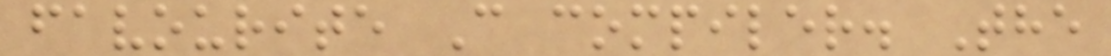favourite C compiler. The
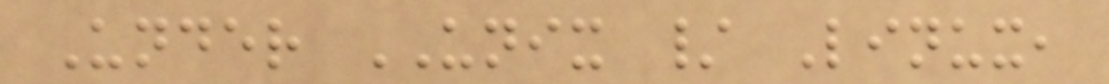Under UNIX / Linux,
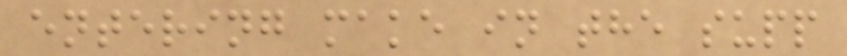entering make in the supp
